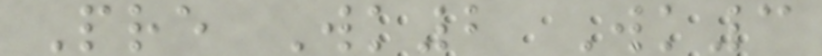Pre Wk2 Wk3
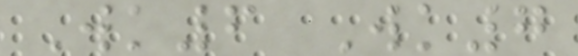Wk6 Wk7
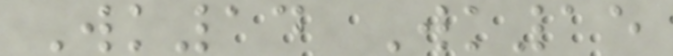Wk14 Wk15
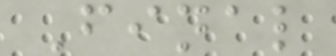Final
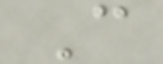C
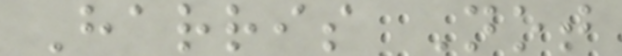Harris Not
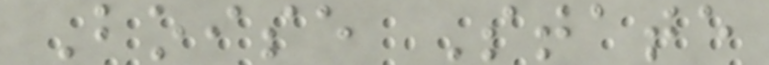Boise State
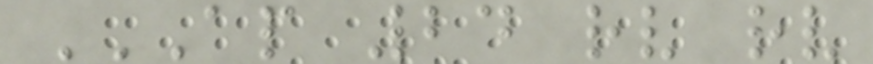AP 24 RV RV
